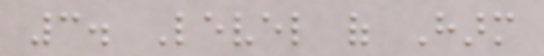3. Level of Harm
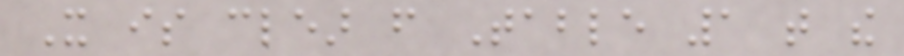It is clear from Table 1 that the
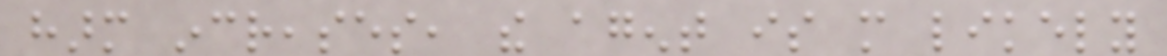harm increases, the agent is more likely
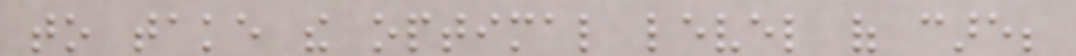to take the optimal level of care;
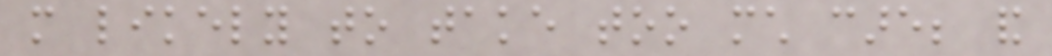more likely to take too much care; and
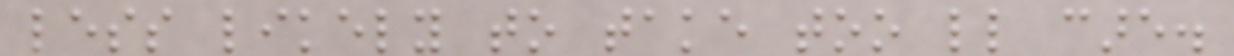less likely to take too little care.
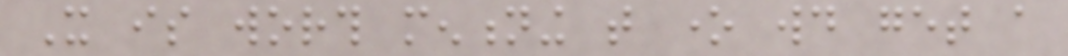It is worth mentioning that one would get a
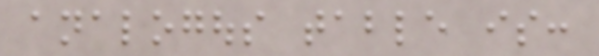analogous table is:
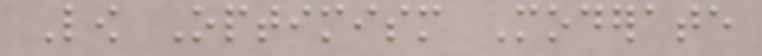Low Optimism Moderate
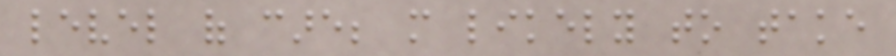level of care; more likely to take
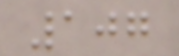107
